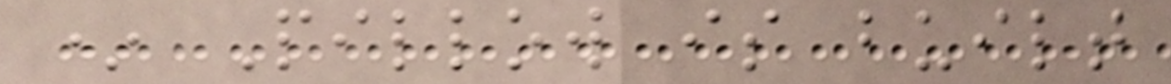* Pillow is built
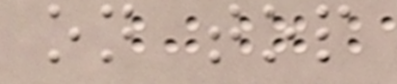on top
